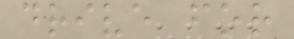drive for
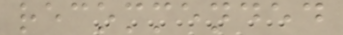recommended
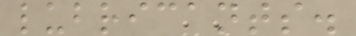lubricants.
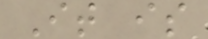It is
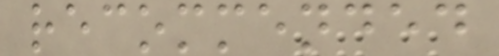recommended
